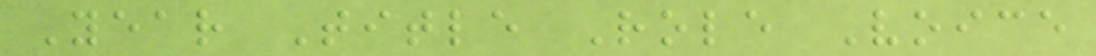Year Title Role Voice
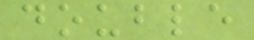double
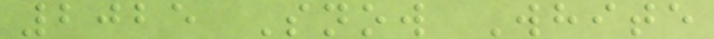2025 Snow White
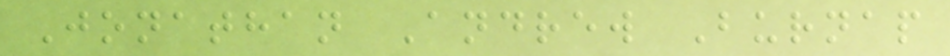Jonathan Andrew Burnap
